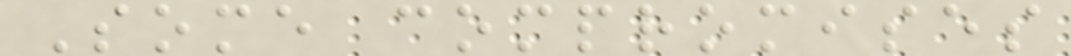Some compromises
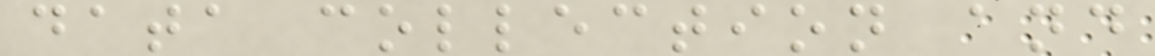data collection and
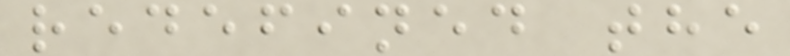redefined the
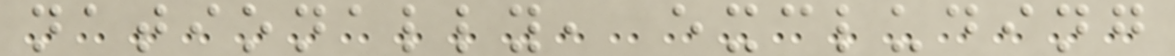nationally, excluding
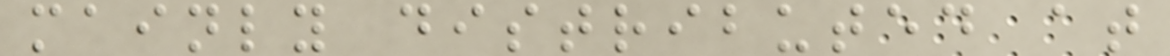mainly distributed at
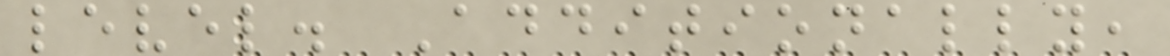level. Additionally,
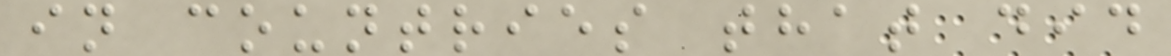in countries that did
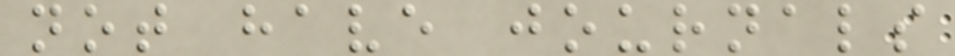not have journals
